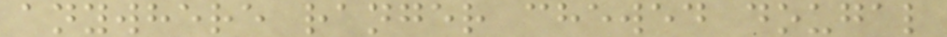anywhere ranger chewed dougal
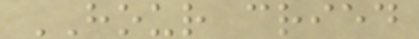HOUR cried
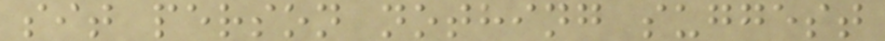sit person nothing suggest
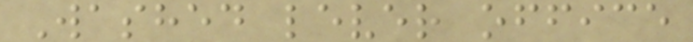Washed lever office
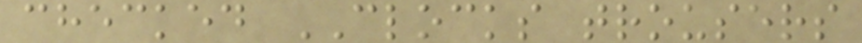checked CLOCKS trousers
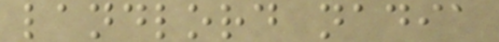landlord nadia
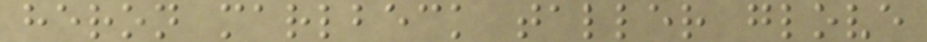heron marlbeck taller glove
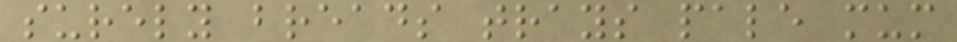surely breads trays pale mum
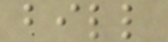bill
